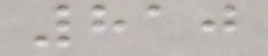810
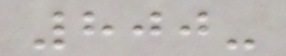800-
